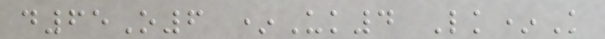d65O6 *Uk4 Lk*K
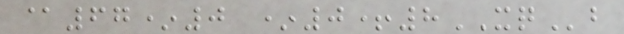@67*0 *0+8XQb
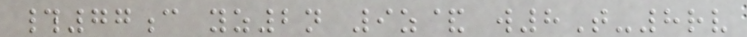#77c yz2n 9z& w8T-8rv
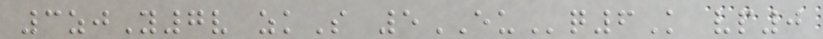3zjY7v zkS 5EUq6K vp0
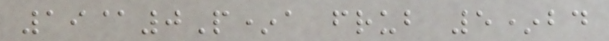19@0P*a frub 5*bd
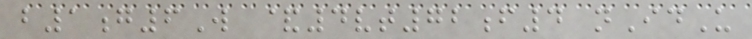b1g6W &4vt72f4 nIdU
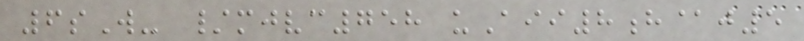6sW- /mjvc758 uAii8h@j5
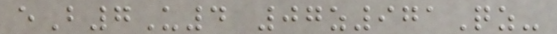eB7U4 07z971Qz-
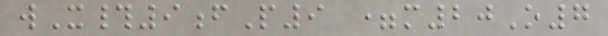wX#9fP9 =m20O7
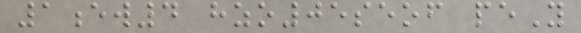1ew4 hzo05seof peY
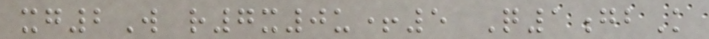xg2W r7x0u+5 Q1gbK
